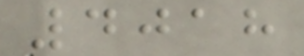4018
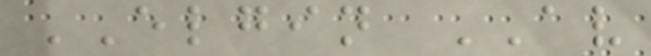ELGIN AV
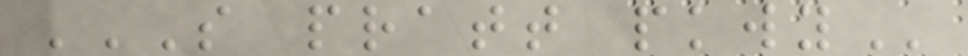S PRATT PKWY
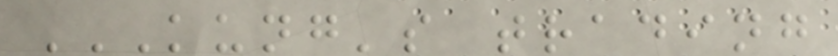KUNG'S TRADING
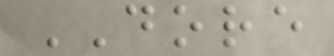DORE
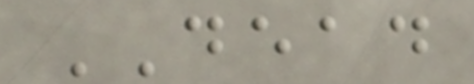DEAD
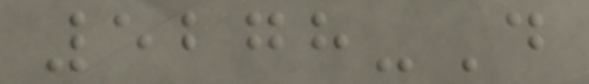5278-D
